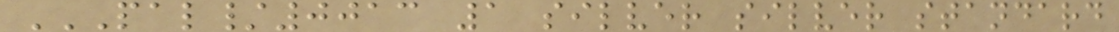PAL/0013 1 SILVER SILVER STANDARD
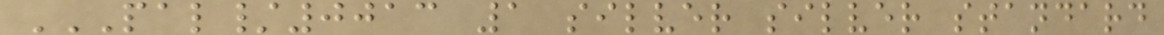PAL/0013 1 SILVER SILVER STANDARD
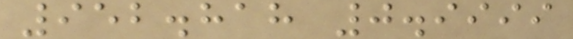952.818 0.9999
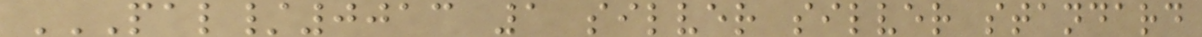PAL/0013 1 SILVER SILVER STANDARD
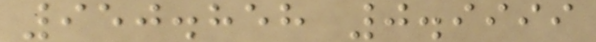950.858 0.9999
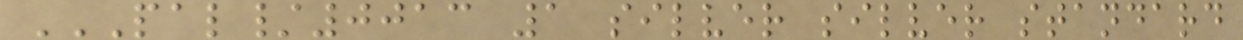PAL/0013 1 SILVER SILVER STANDARD
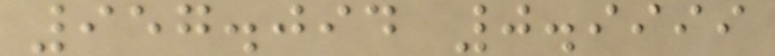957.094 0.9999
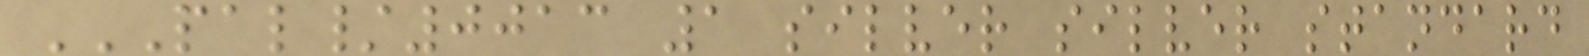PAL/0013 1 SILVER SILVER STANDARD
